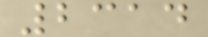2314
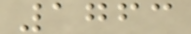1763
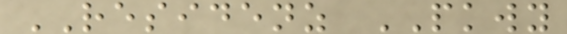RESIDENZ PKWY
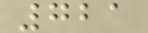721
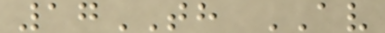17TH AV
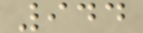944
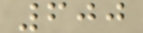600
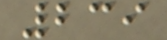239
